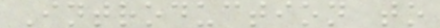Introduction to
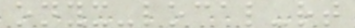onyx-local-rt
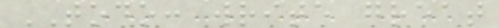TODO: write great
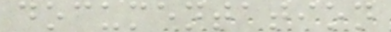documentation
